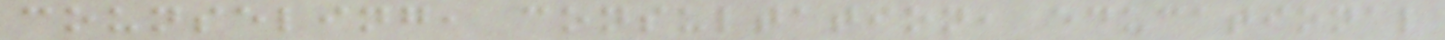counseling, consultation, educational
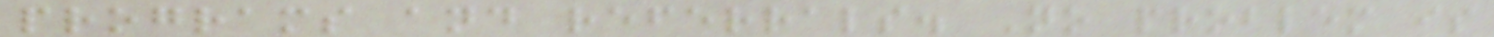programs and referrals. No problem is
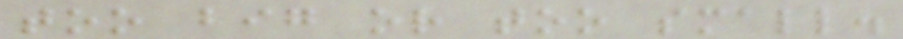too big or too small.
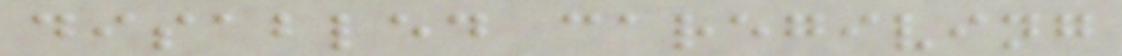disabled caregiving
